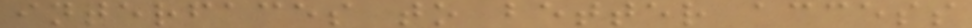interfaces to better access
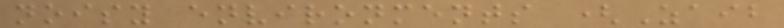noisy environments (Zaib
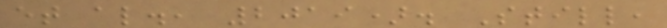et al., 2019). Still,
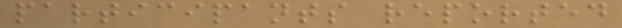participants reported
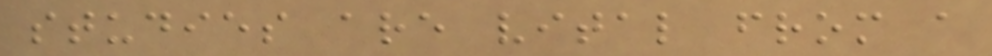studies are vital from a
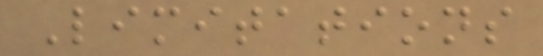Limitations
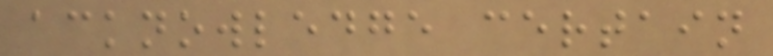acknowledge certain
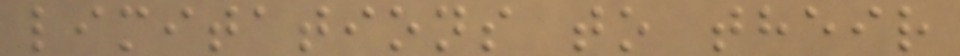limitations to their
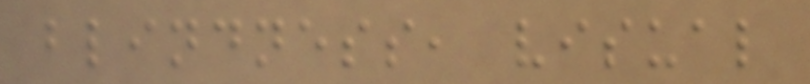blindness, visual
